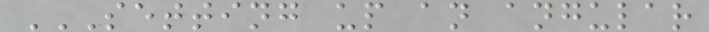SETTING UP AN ANGULAR
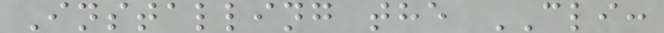Installing the CLI:
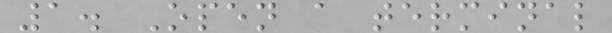1. Open a terminal
